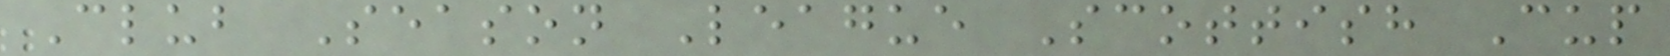Club Season League Scottish Cup
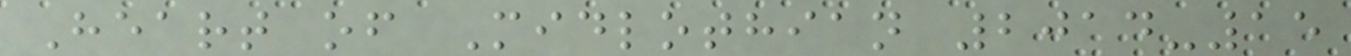Heart of Midlothian 2014-15
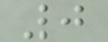0
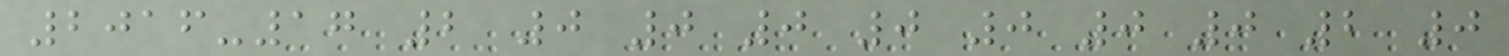2016-17 2 0 0 0 0 0 0 0 2 0
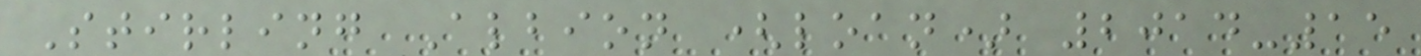Stirling Albion (loan) 2014-15
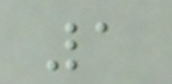1
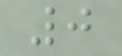0
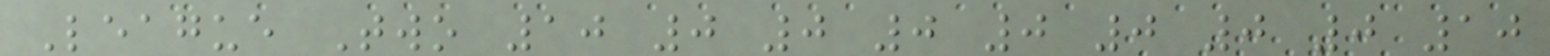League Two 10 0 0 0 0 0 0 0 10
